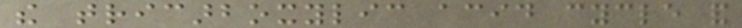the tricarboxylic acid cycle and
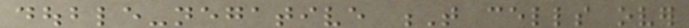double-negative T cells over
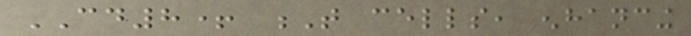CD8+ T cells, enhancing
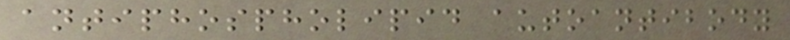antiphospholipid autoantibody
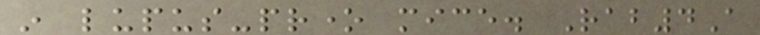in lupus-prone mice. Rab4A
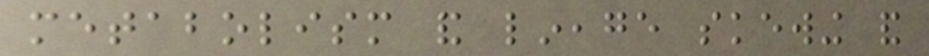metabolism and lineage skewing and
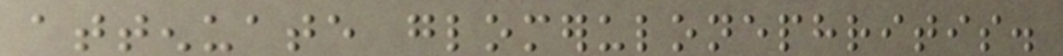attenuate glomerulonephritis.
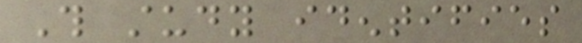This study identifies
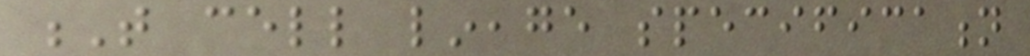T cell lineage specification
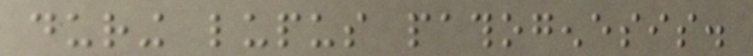during lupus pathogenesis.
